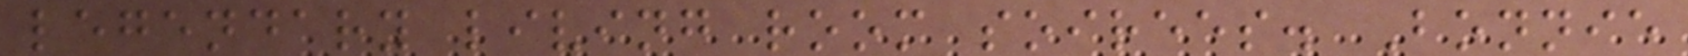legendary living room soirees. Bonnie
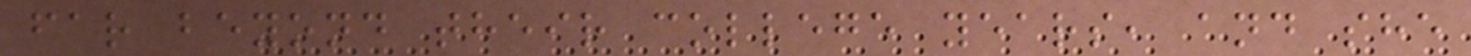far beyond their college years, and she
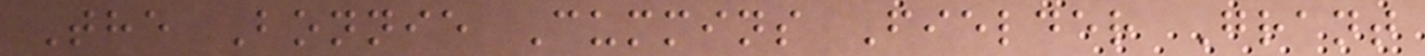The Bonnie Cummins Fielder Grant
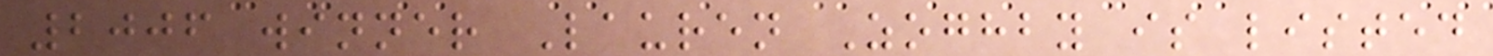2006 winner Lauren Zoghby is listed
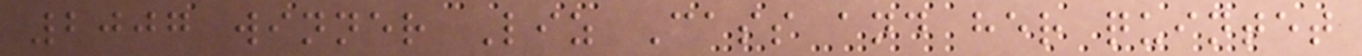2007 winner Liz Cass and her quintet
